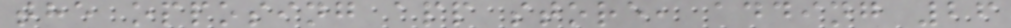the opposing app store, adding 26
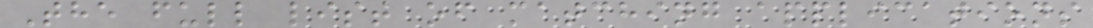The full list of matching applications
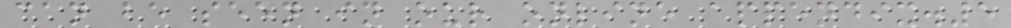can be seen in our online appendix.5
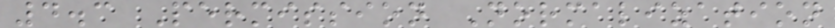4.3 Permission Normalization
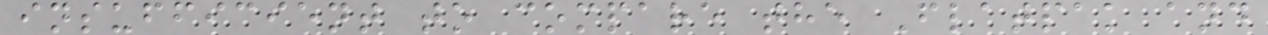insufficient to compare the Flatpak and
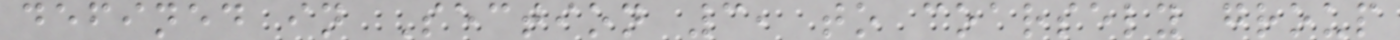defined in Section 3, to coarsely group
